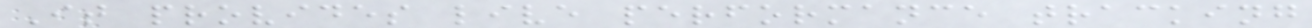It provides live performance tracking
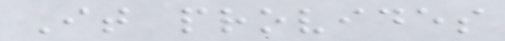It provides
